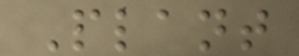Plant
